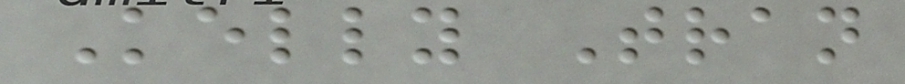Kelly Tran
